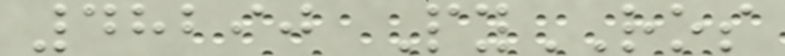48290 PyROS
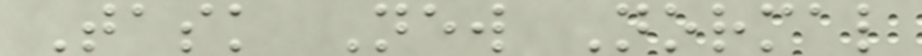Task New Normal
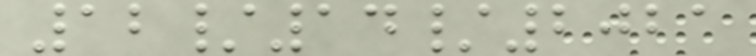12/14/2021
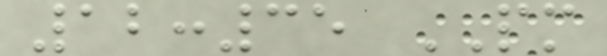12:35 PM
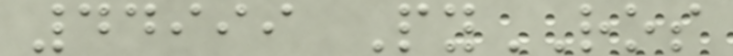44999 PyROS
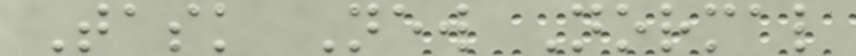Task New Normal
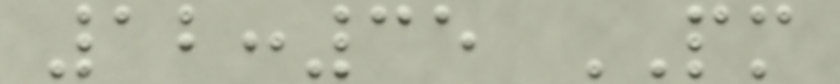12:35 PM
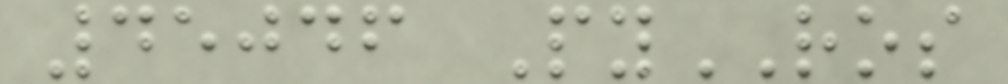45046 PyROS
